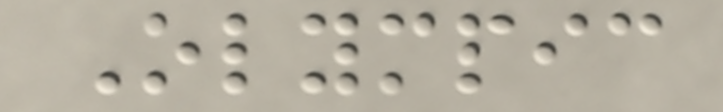Olympic
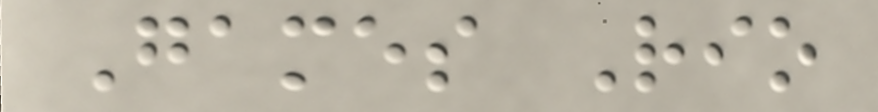Games Rio
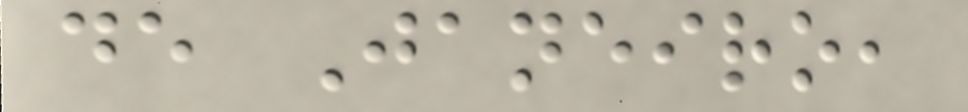de Janeiro,
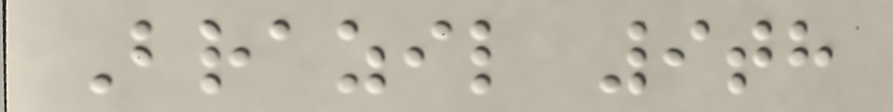Brazil 9th
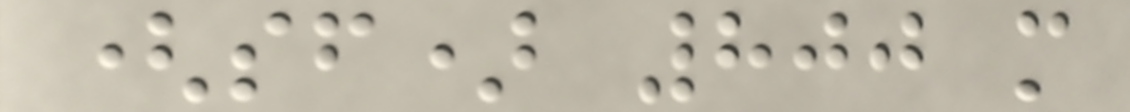(sf) 800 m
